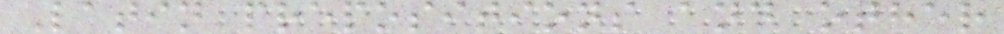Latin prepositions and other
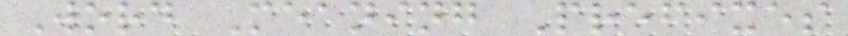Word Meaning Prefixes
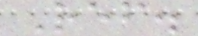Ref.
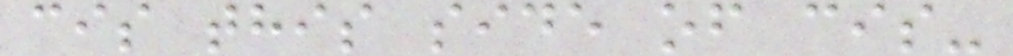cis this side of cis-
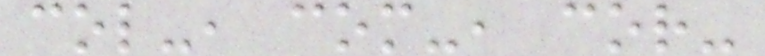col-, com-, cor-
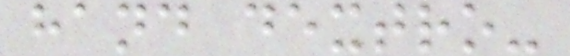hand dextro-
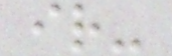ir-
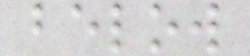below
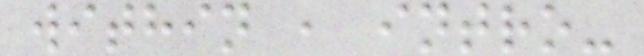within , intro-
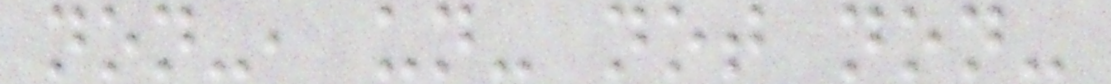non-, un- not non-
